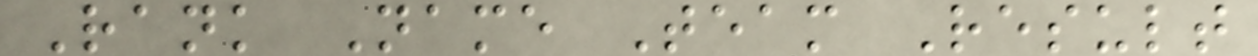Rank Name Team Result
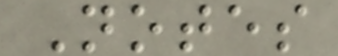Notes
